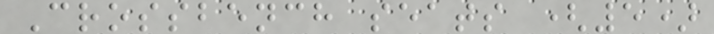Crossbench seats (5)
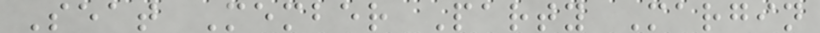Seat Member Party Margin
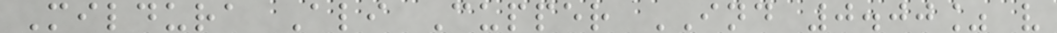Mildura Ali Cupper IND 0.00% v
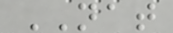NAT
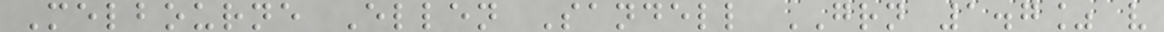Melbourne Ellen Sandell GRN 1.7% v
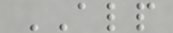ALP
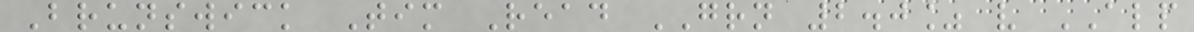Brunswick Tim Read GRN 2.0% v ALP
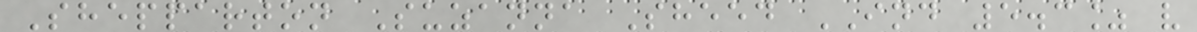Shepparton Suzanna Sheed IND 5.3% v
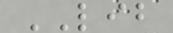LIB
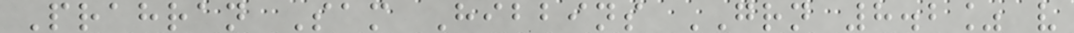Prahran Sam Hibbins GRN 8.2% v
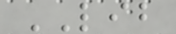LIB
